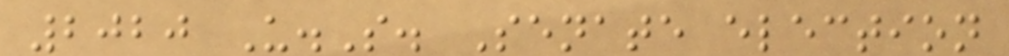2020 U.S. Senate election
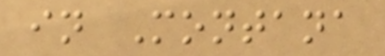in Montana
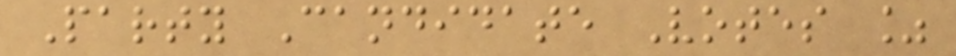Party Candidate Votes %
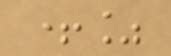+%
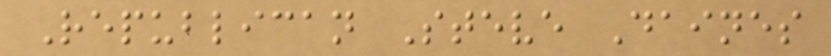Republican Steve Daines
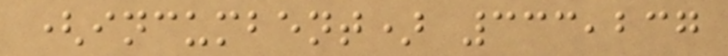(incumbent) 333,237
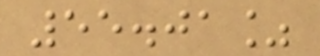55.01%
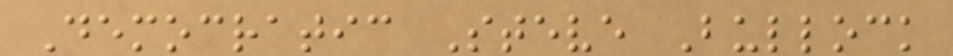Democratic Steve Bullock
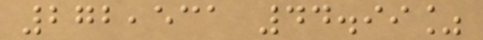272,531 44.99%
